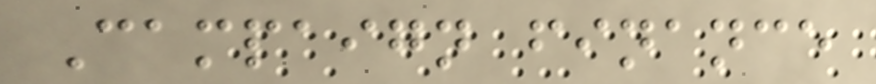Campaign finance
